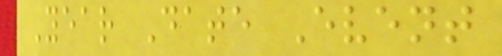Year Date Event
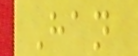Han
